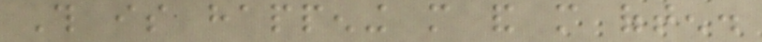This is happening more and more often.
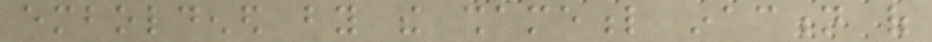emboldened by the shameful inaction of
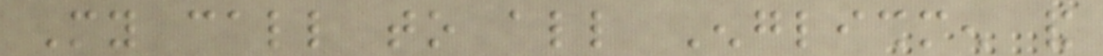My call to all Englishmen and
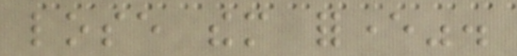lose them forever".
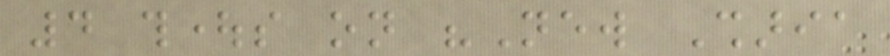4 thoughts on "New Sharia
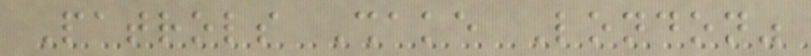Patrols Shake London"
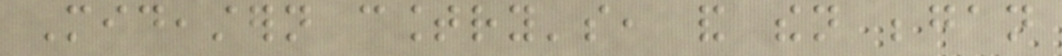Mideastern country's, and then began
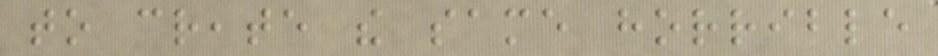to create the same horrible
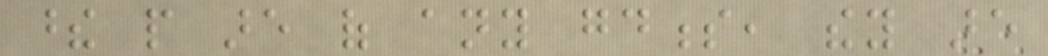these people are of any goodness, they are
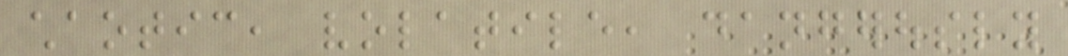chaotic, volatile, dangerously
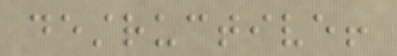destructive!
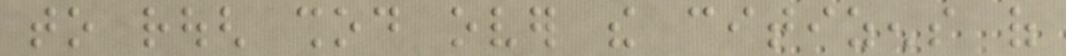to rough shod over the citizens of
